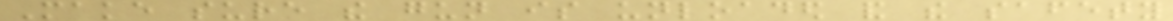Make sure the gun is unloaded and the safety
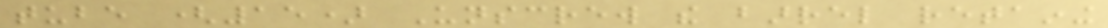tube (15) Unscrew the barrel retaining
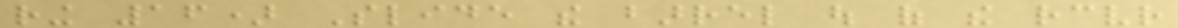ring 16) Slide the barrel out of the receiver
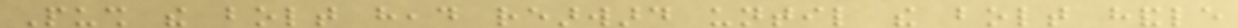Push the bolt head rearward until the bolt handle
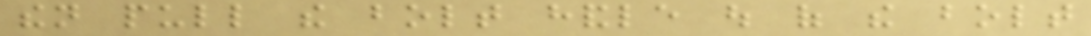then pull the bolt handle out of the bolt
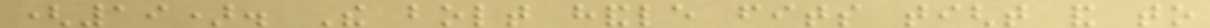(19). The bolt handle fits tight and to
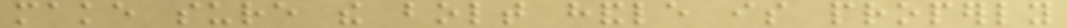make sure the bolt handle is properly
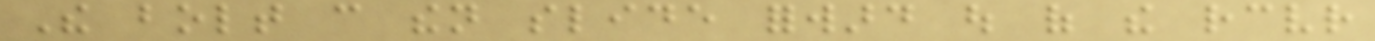The bolt can then slide forward out of the receiver
